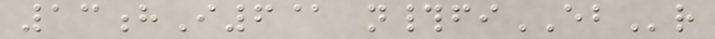13hI6@ n#fiEBr
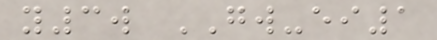y3w GW-ei1
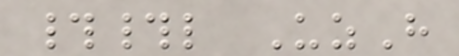##l UzH
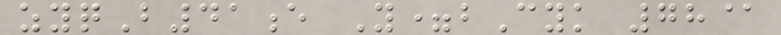zyqB41e Y=bCyk 78@
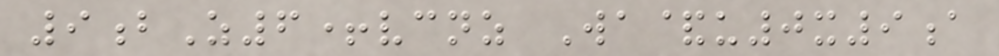9bZ6+vcnz Wa&u0x9a
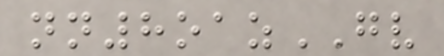nn8oazGV
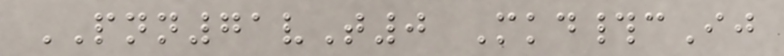PNN71vT0 Mkd#cIj
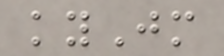kyJm
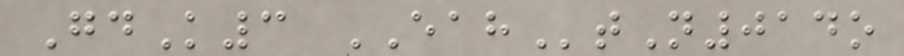GdK3 EAHtN014o
